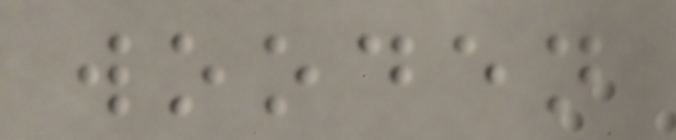wooden
